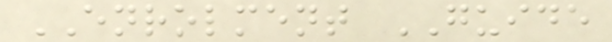ENROLMENT GUIDE
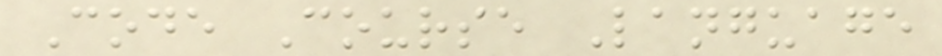Code Course Language
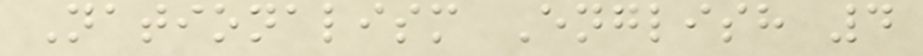Nationalism English 4
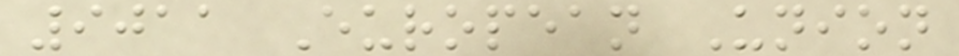9011 European Union
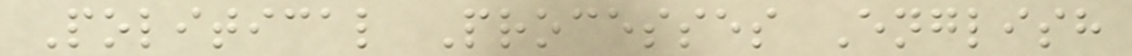Political Processes English
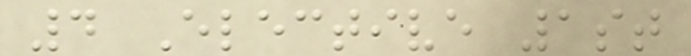4 Elective 1st
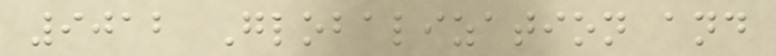9012 Globalization and
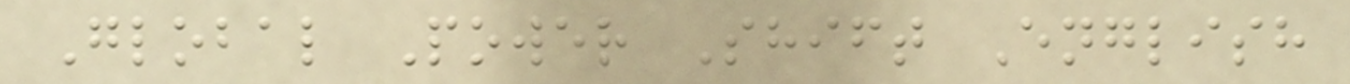Global Power Shift English
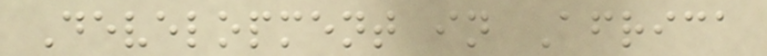Development in Africa
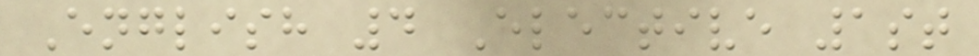English 4 Elective 1st
